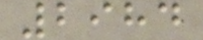2984
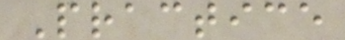Practice
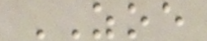ZOE
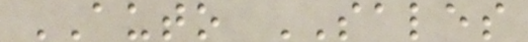AUTO SALES
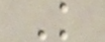K
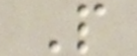P
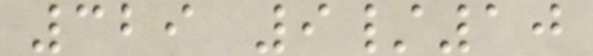329 9/10
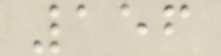156
